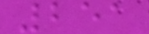251
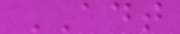ADT
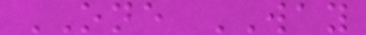ONE WAY
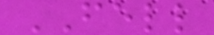FELL
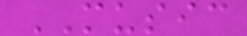MUSIC
